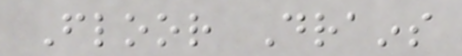Floor Drains
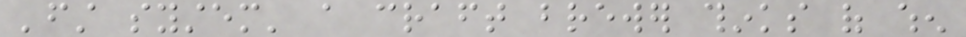'first system' a craft brewer thinks of when
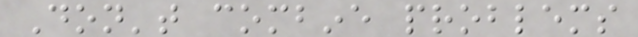Don't combine problems
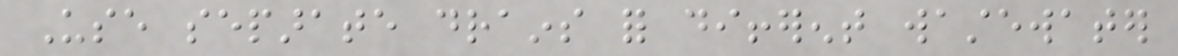Use separate drains for different wastewater
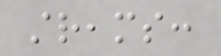streams:
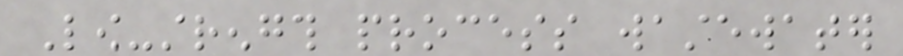Low-strength process wastewater
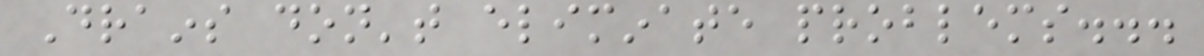Drains don't eliminate problems...
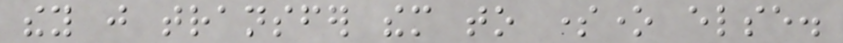they just transfer them to someone else.
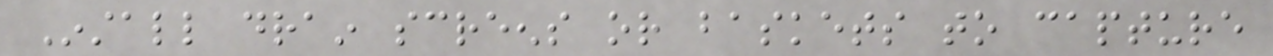Install drain screens or baskets to capture
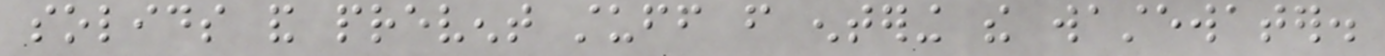solids and prevent stuff from entering the wastewater.
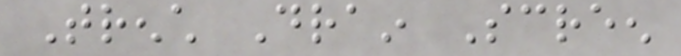Trench Drain Screen
